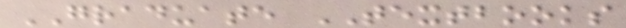GRADUATE TEXTBOOKS
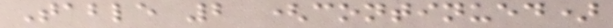Table 2 (continued)
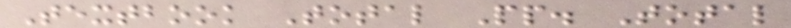Textbook Total Pp. Total
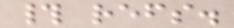# refs.
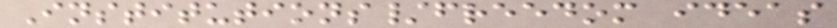Institutions/freedom ideas
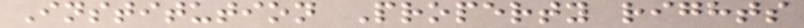Institution Property rights
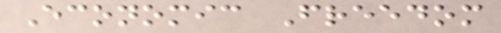Economic Freedom
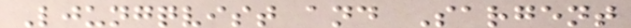Ljungqvist and Sargent
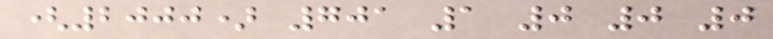(2000) 701 1 0 0 0
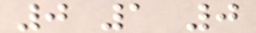0 1 0
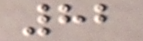82
